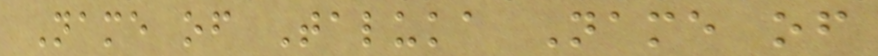Name of Taluka Name of
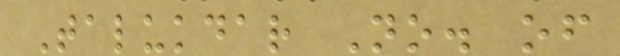Talukdar No. of
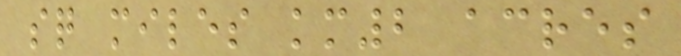sq miles km2 acres
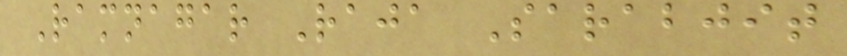Ramnagar Raja Sarabjit
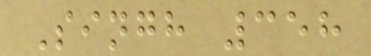Singh 358
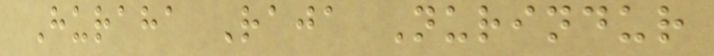Huraha Raja Nurindur
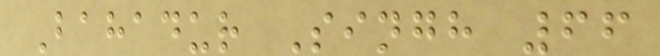Bahadur Singh 66
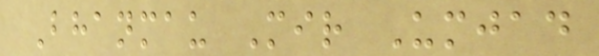Bhanmau Mir Umjad
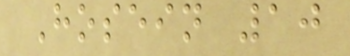Hosein 10
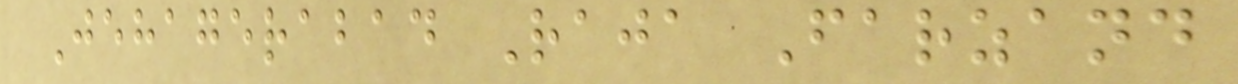Jehagerabad Raja Farzand
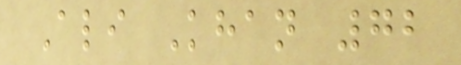Ali Khan 72
